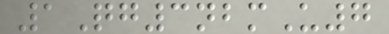1Qg3nbmU7
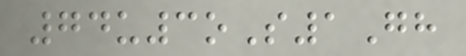74u3oS1Gh
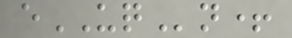eUQn+
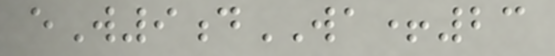eW9dWA+23
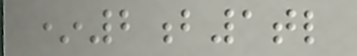*2b1tl
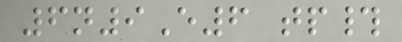6n9E6 tp#
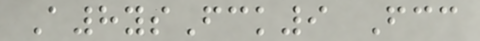A8ysFck9 Fcc
